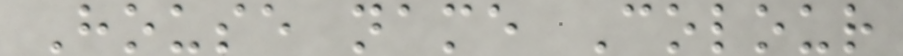House name Colour
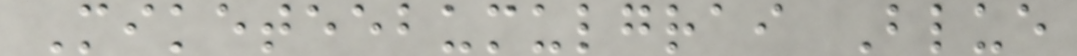Miketeebumulgrai Blue
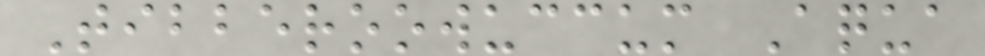Tibberoowuccum Aqua
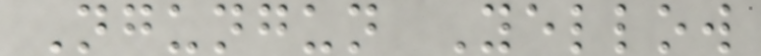Ngungun Yellow
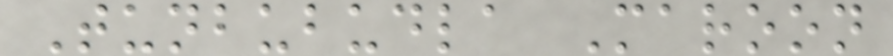Tunbubudla Maroon
